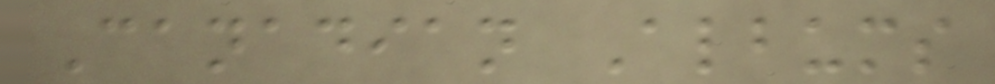Canadian Albums
